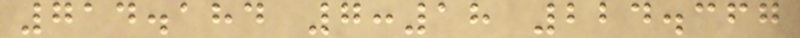714.184 7:18 224.367
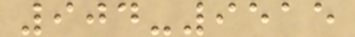904-9515
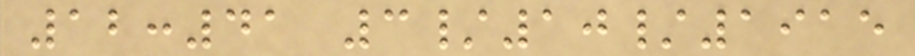12:41 3/10/1915
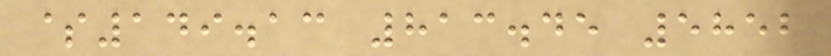$149.13 813.45 5852
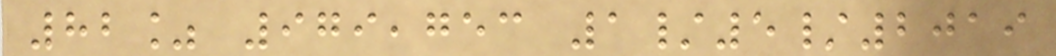82% 979,753 1/5/2019
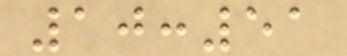10:51
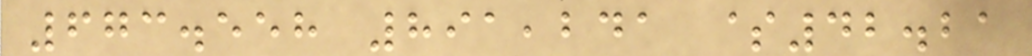673.558 891,241 $42.21
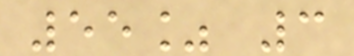55% 3
